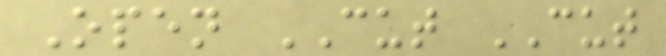Open CUT CUT
